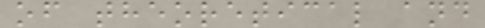of theoretical and
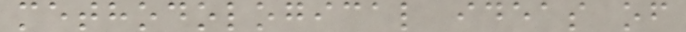methodological ideas of
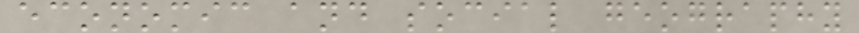economic and social geography
